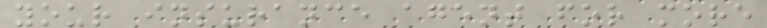your insurance agent for more
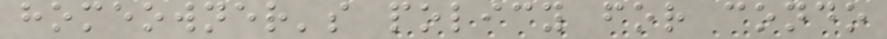homeowner's policy for condo
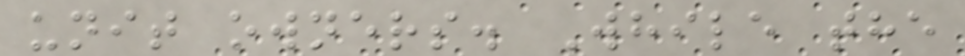unit owners. While the
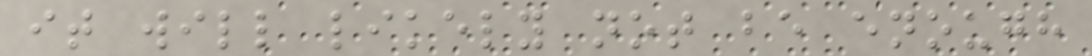it will likely not be enough
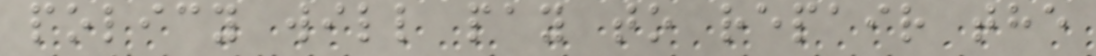policy will pay to repair the
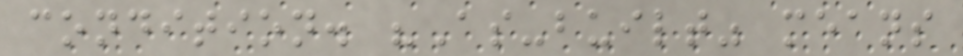condition. "As-built" means
